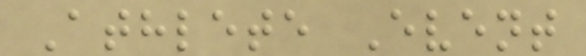Athlete Event
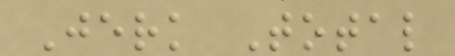Jerk Total
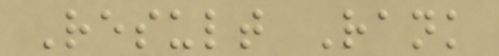Result Rank
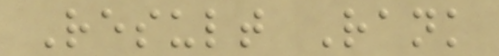Result Rank
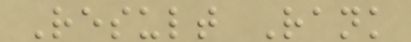Result Rank
